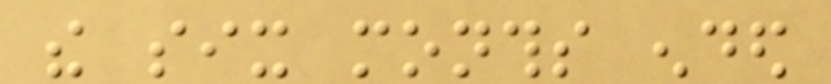the six months ended
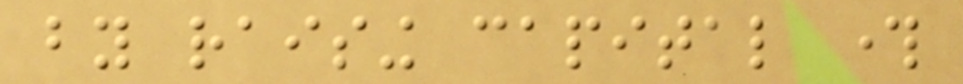by raising capital through
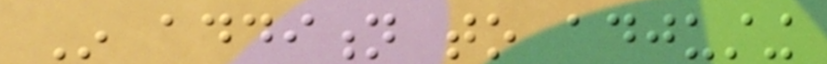In addition to adjusting
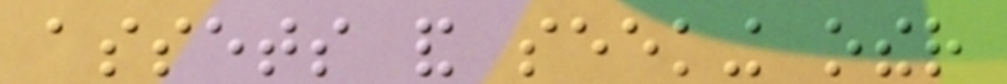assets and seeking other
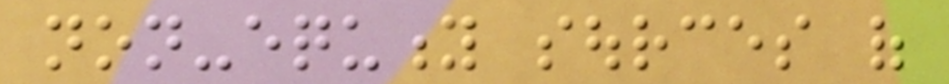non-equity sources of
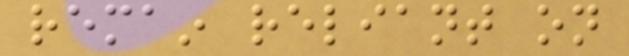remain reliant on
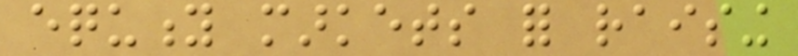equity markets for raising
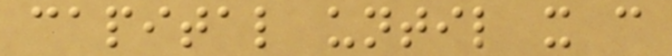capital until it can
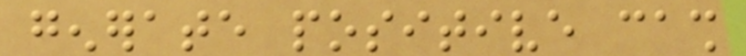generate positive cash
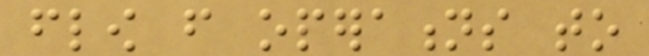flow from operations to
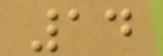14
